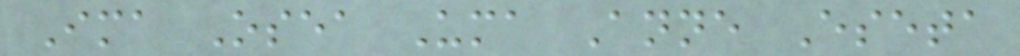Ima Osea Uma Anne Eseta
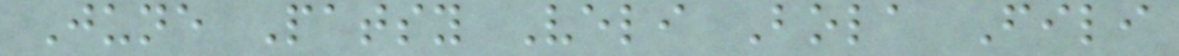June Patsy Veli Bola Fili
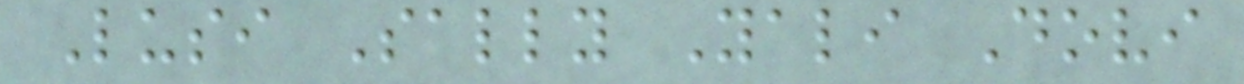Lusi Sally Yali Dovi
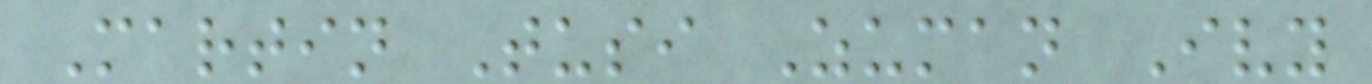Martin Tusi Zuman Ivy
